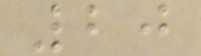20
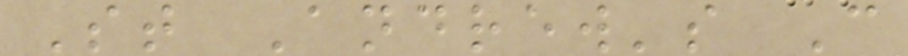St Andrew's C
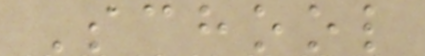School
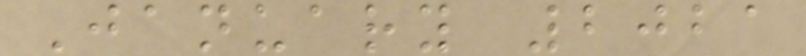January 2021
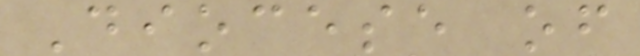Diocese of
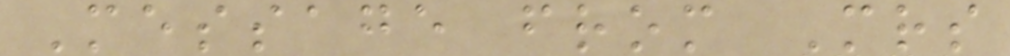Message from Mrs
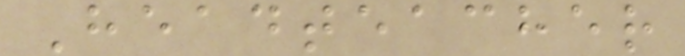Headteacher
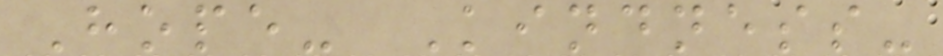Hope- Kindness-
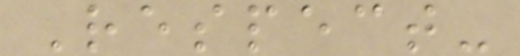Respect-
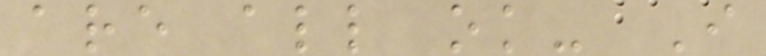are all ok- I
